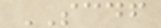SCDF
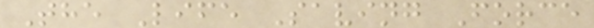The Life Saving Force
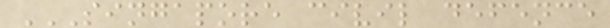SINGAPORE CIVIL DEFENCE
